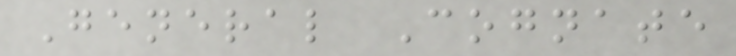General Cognate
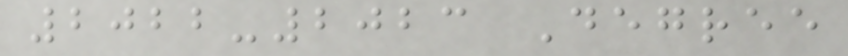2022-2023 Degree
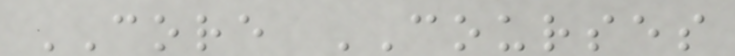CORE COURSES
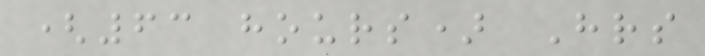(63 hours) Hrs
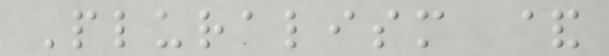Pluralism &
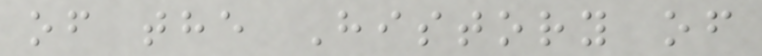of the History of
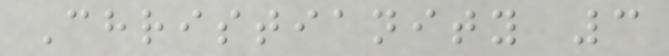Christianity 3
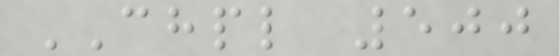CHPL 500
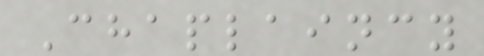Chaplaincy
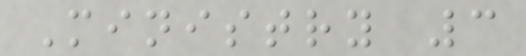Ministry 3
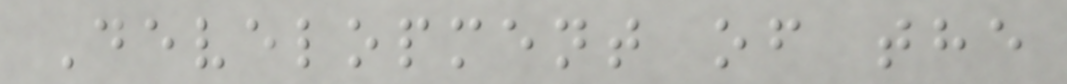Development of the
